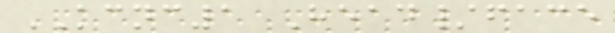KCNC1 Head/face
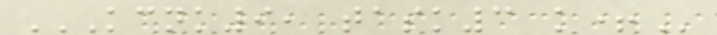KCNK9, TASK3 K+
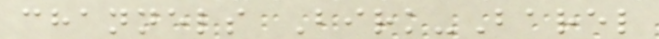channels Birk-Barel
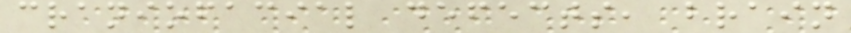craniofacial defects, brain
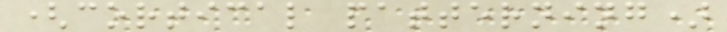(cortical patterning)
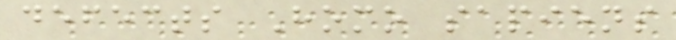defects Homo sapiens
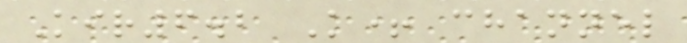Kir6.2 K+ channel
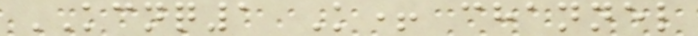KCNQ1 K+ channel
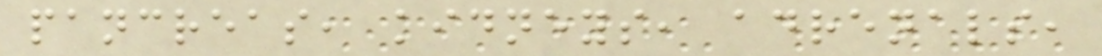pancreas, kidneys, adrenals,
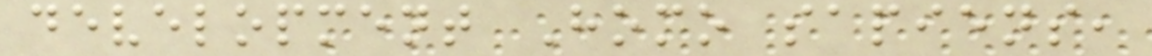development Homo sapiens,
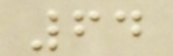64
